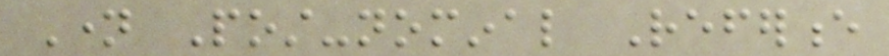Name Post-nominal Reference
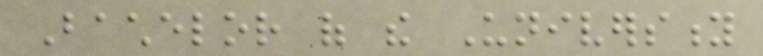Bachelor of the University
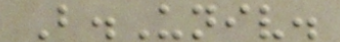B.Univ.
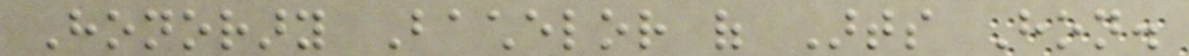Honorary Bachelor of Arts Hon.
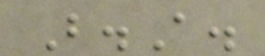B.A.
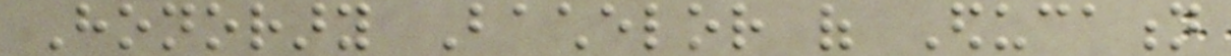Honorary Bachelor of Education
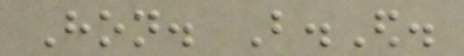Hon. B.Ed.
